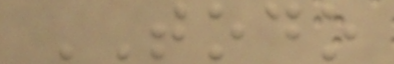TODO
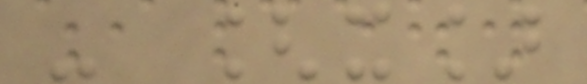- [x]
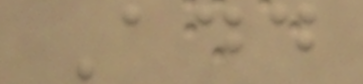Add
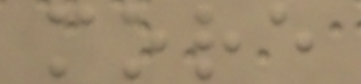more
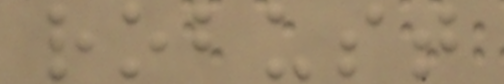robust
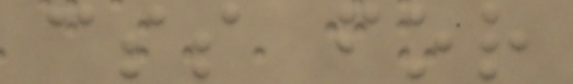css for
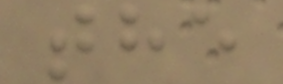the
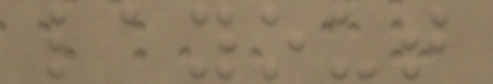layout
